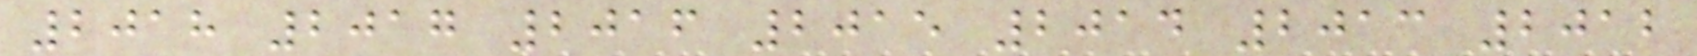2018 2017 2016 2015 2014 2013 2012
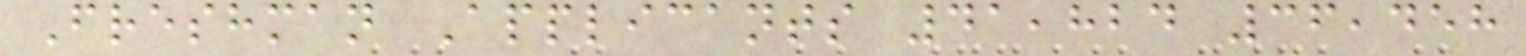Freshman Applicants 41,824 36,458
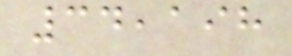34,198
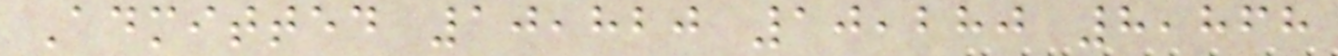Admitted 10,820 10,280 8,868
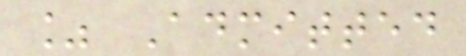% Admitted
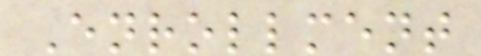Enrollment
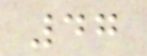47
